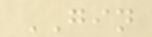GIN
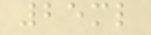25ml
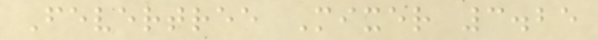Fevertree Mixer 3.25
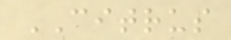CITRUS
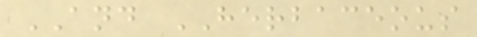AND HERBACEOUS
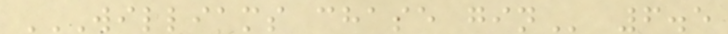WILLIAMS CHASE GIN 6.5
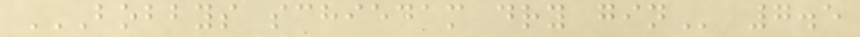BOBBYS SCHIEDAM DRY GIN 7.5
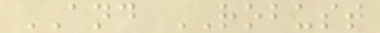AND ROBUST
